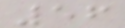56
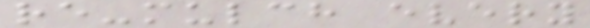re-mulch every
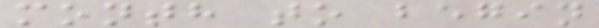month to begin
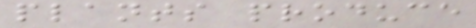plants produce
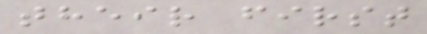their first
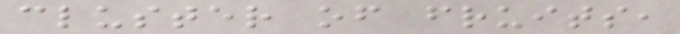cluster of fruits,
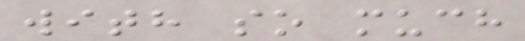with so much
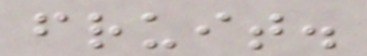fruit.
